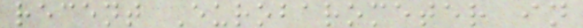recent Eurobarometer in
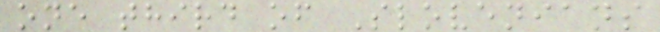one third of Slovenians
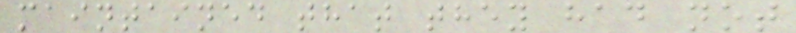maintained that they had not
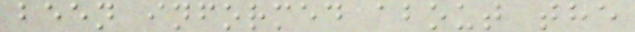been informed about the
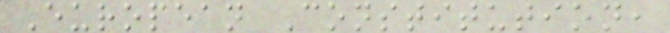European Constitution,
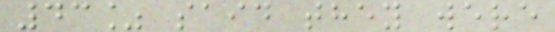43% said they were
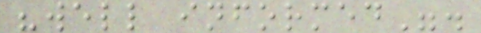"well informed".
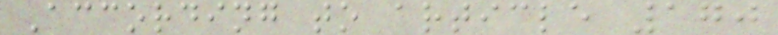According to article 170
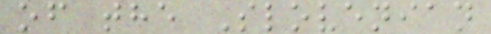of the Slovenian
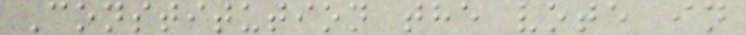Constitution the vote in
